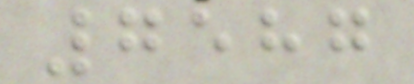7587
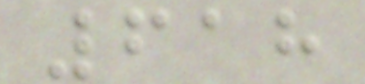618
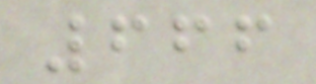666
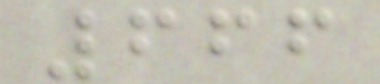666
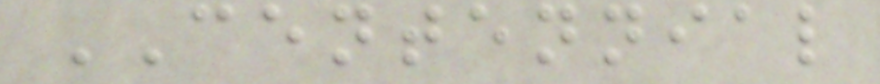CENTENNIAL
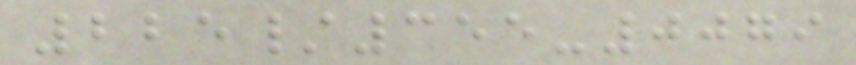225/355-0079
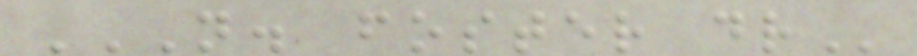N. FOSTER DR
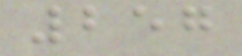257
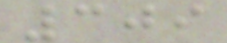309
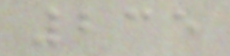235
